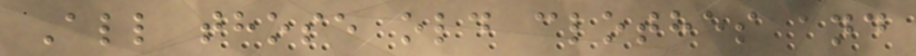All those old clothes and
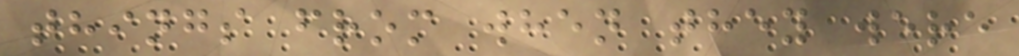things from when they were
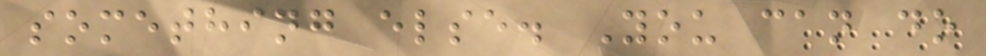something else. You can do
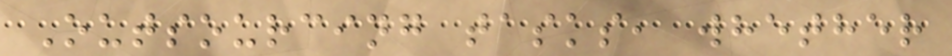Outsourcing tasks, whether
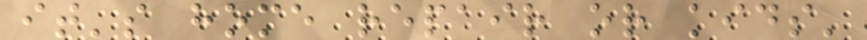it's home repair or kids'
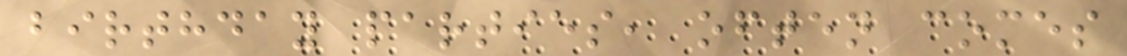birthday parties, often comes
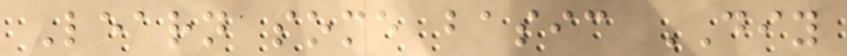Learn some basic DIY
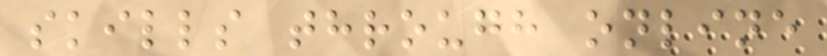skills through online
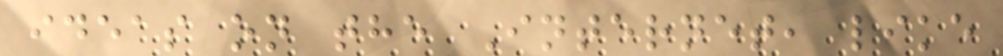ideas on the Internet, like
